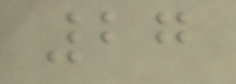27
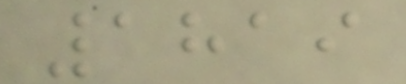1819
